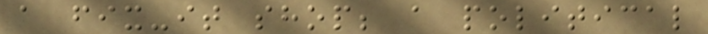a fix-it shop; a political
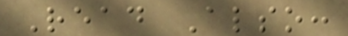Read Also:
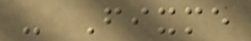- Fixme
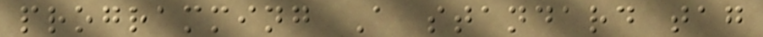programming A standard tag
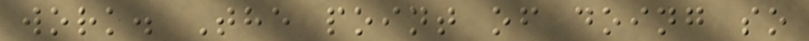work. The point of doing so
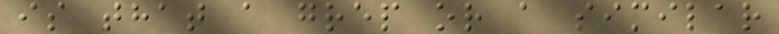is that a grep or a similar
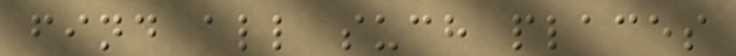find all such places
